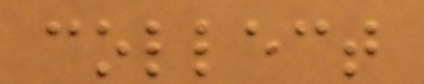collect
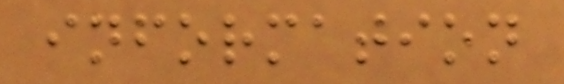information
